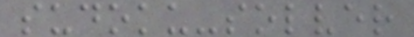sudoku-solver
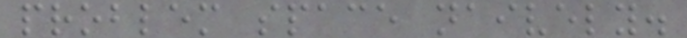problem space naively.
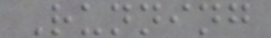Running
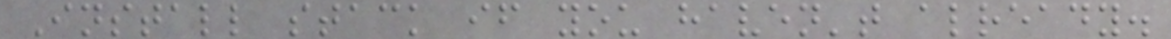Install stack if you haven't already.
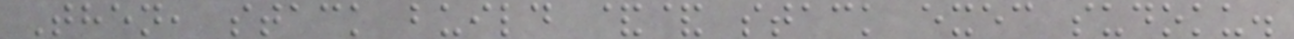Then, stack build && stack exec sudoku.
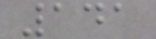141
